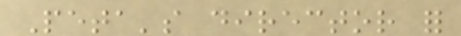Peta's director for
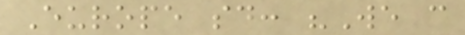Europe said: "We can
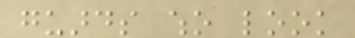guards who look
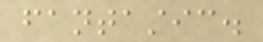fantastic.
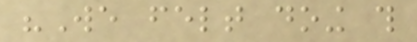"We felt doing this
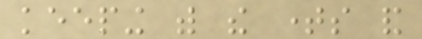keeping with the times and
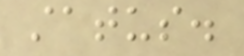status.
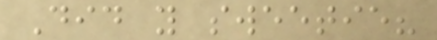Did you sweetie?
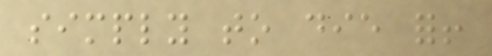simply to die for!
